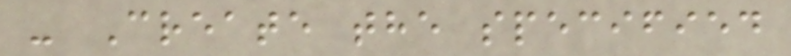- Create the specified
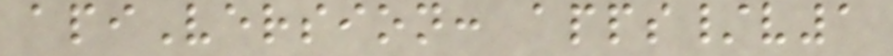apiVersion: apps/v1
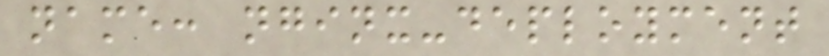name: nginx-deployment
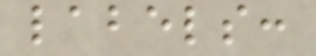labels:
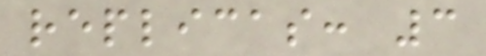replicas: 3
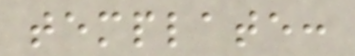template:
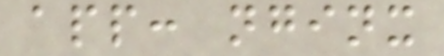app: nginx
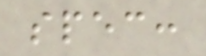spec:
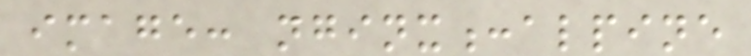image: nginx:alpine
